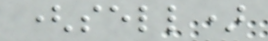(sell)
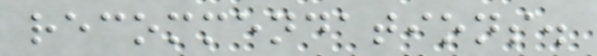recommendations.
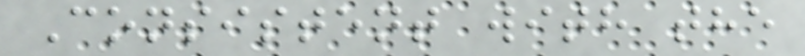Consistent with the
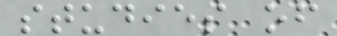studies of
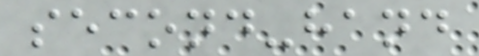second-hand
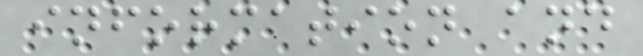information and
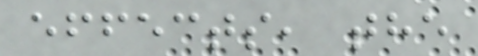effects, the
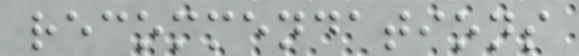recommendations
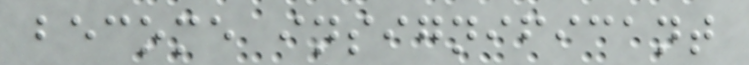become insignificant
